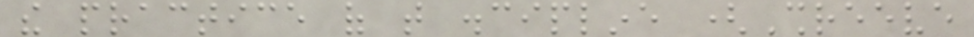the practice of that discipline (Shreeve
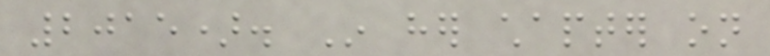2015). In her chapter on
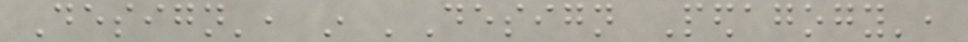Design', in 'Design Pedagogy',
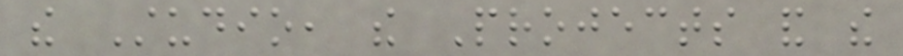the Studio, the Projects and the
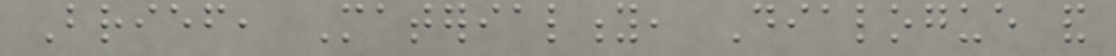Brief, Materiality, Dialogue and
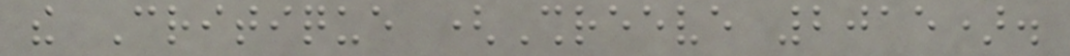the Critique (Shreeve 2015).
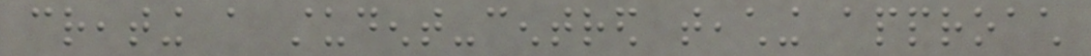creating a student-centred teaching approach
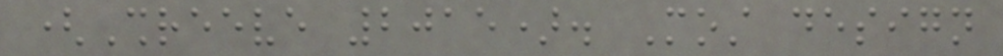(Shreeve 2015). Most design
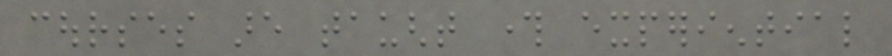courses are taught through experiential
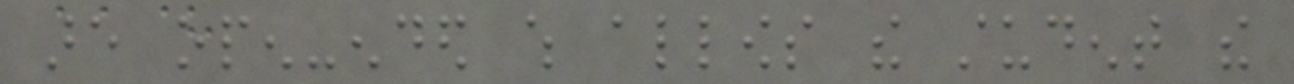are open-ended which allows the student the
